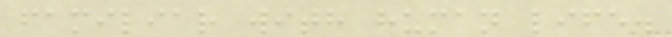familiar with human life.
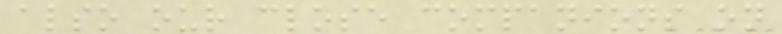also our close companions on
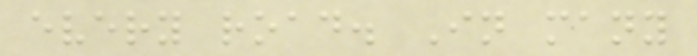every road. In many
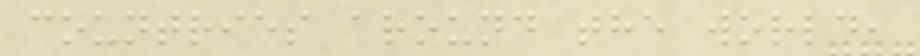countries around the world,
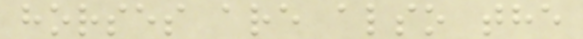horses are also the
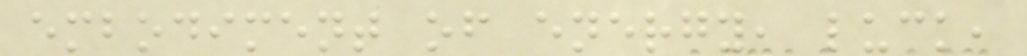embodiment of energy, luck,
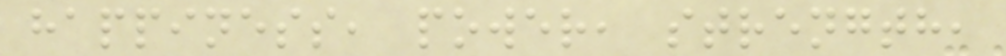happiness, power, strength,
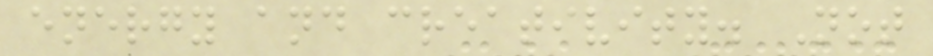energy and creativity. Not
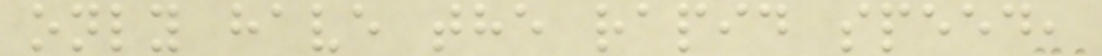only have the rapid speed,
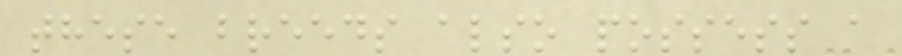these breeds also possess a
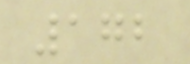172
